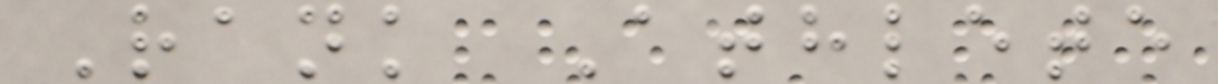Rank Athlete
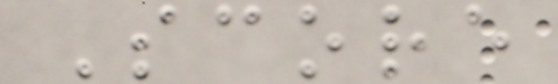Score
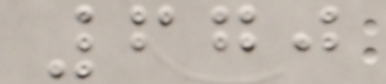670
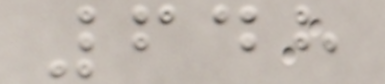648
